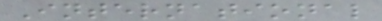International
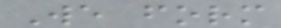We form
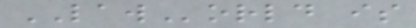LAWorld is
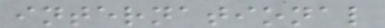international
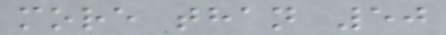more than 50
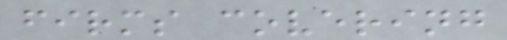firms covering
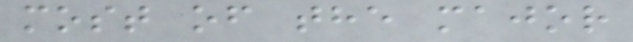most of the major
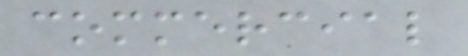commercial
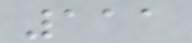111
